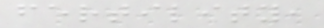fertility,
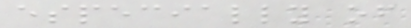especially of
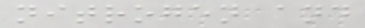nitrogen and
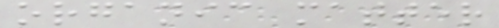organic matter
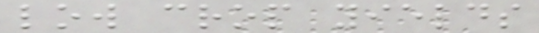low crop yields
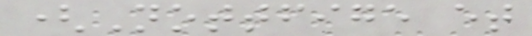(Nottfige et
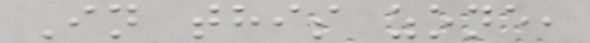In this zone,
